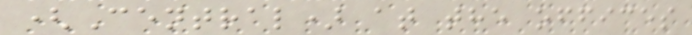(Central) at the offices
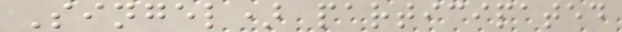Singel) participated
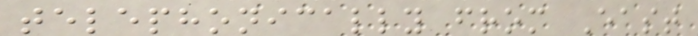telephonically from East
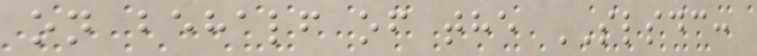on behalf of the SLSDC:
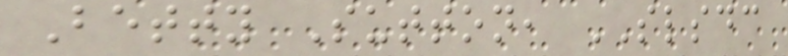Betty Sutton, SLSDC
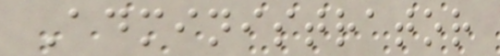Administrator
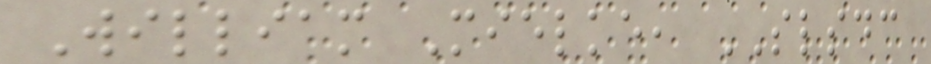William Mielke, SLSDC
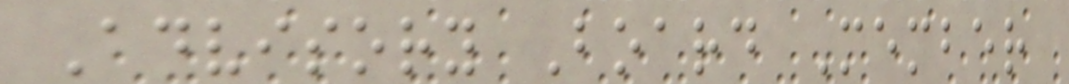Advisory Board Member
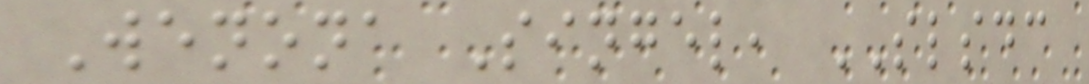Wenona Singel, SLSDC
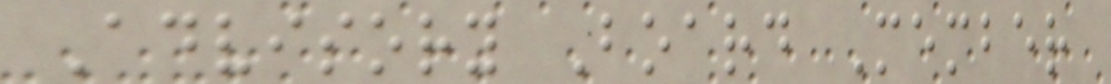Advisory Board Member
